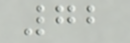72
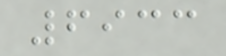6933
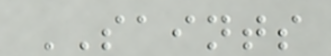SAINTS
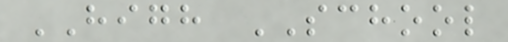HIGH SCHOOL
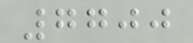7700
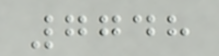7748
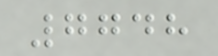7748
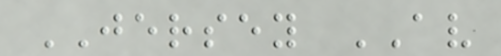JERSEY AV
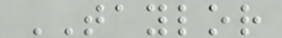TAYLOR
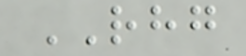RHG
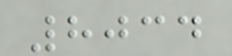8034
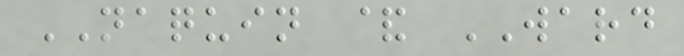NAQUIN & WARD
